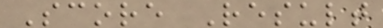Score Result
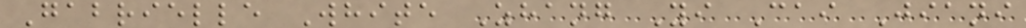Gabrielle White Zhang Yi Cai Jiani
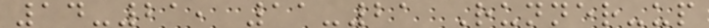14-21, 11-21 Runner-up
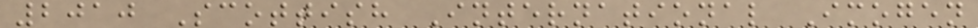2010 Scottish International Imogen
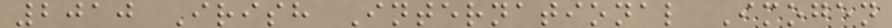2010 Irish International Imogen
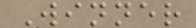Winner
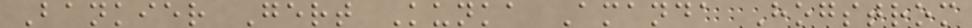Bankier Gert Kunka Amanda Hogstrom
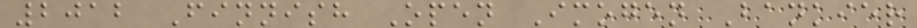2012 Finnish Open Imogen Bankier
